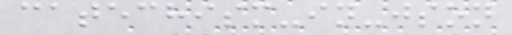catechism-in-json
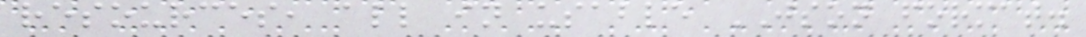resources, all in usable JSON format.
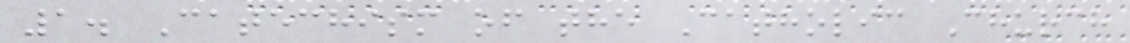1. Catechism of the Catholic Church
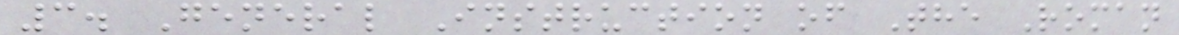3. General Instruction of The Roman
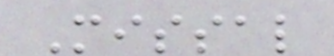Missal
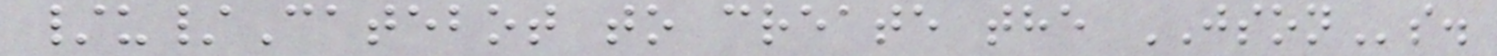/u/Catebot to create the JSONs.
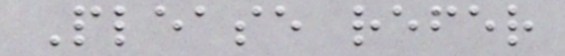Please refer
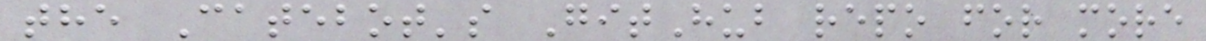the Catebot's GitHub repo for more
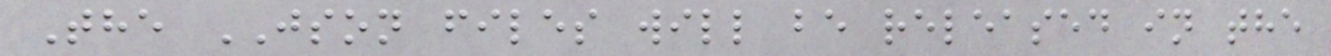The JSON files will be released in the
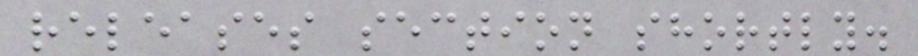releases section shortly.
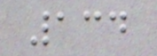134
